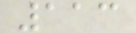113
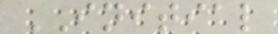INITIAL
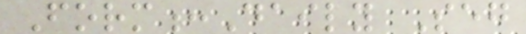Form:Daily Seg
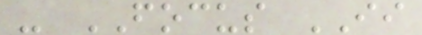- FOCUS II
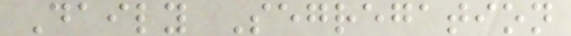Daily Segregation
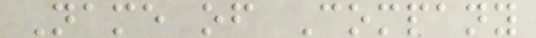Name of Company
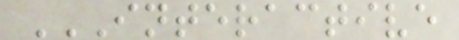INTERACTIVE
